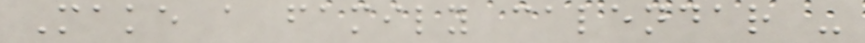Make a family calendar -
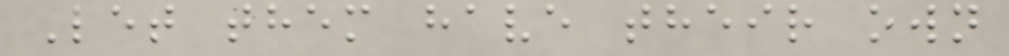Let them have their own
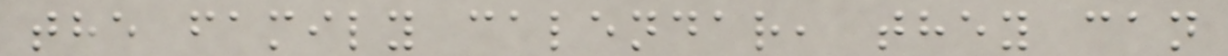the family calendar, they can
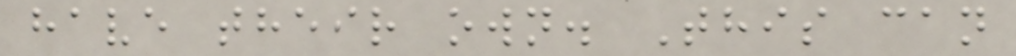have their own. This can
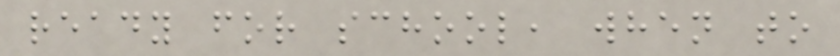ready for school, when to
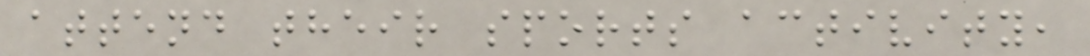attend their sports activity,
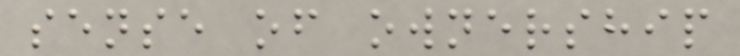sense of ownership
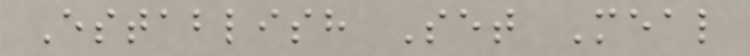Establish Set Meal
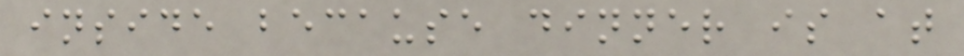inside because dinner is at
